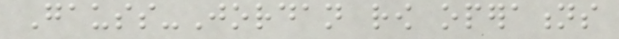Gauss-Jordan row operations
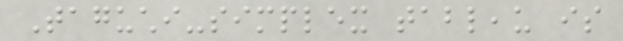Taguchi-simplex tableau is
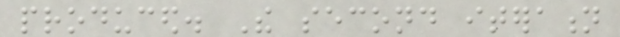produced. The second iteration
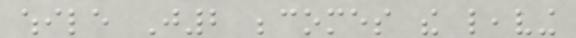while J2 becomes the leaving
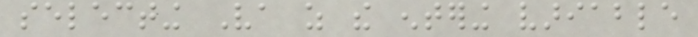selecting Va as the entering variable
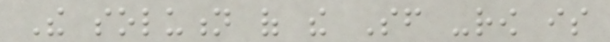The solution of the Sf -row is
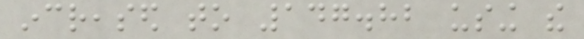increased to 147.82 using the
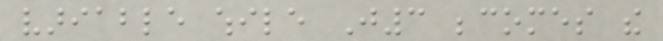variable while J3 becomes the
